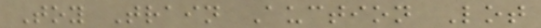Toy Train Auction Lot
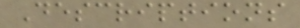Descriptions
